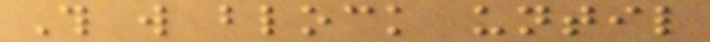This will block until
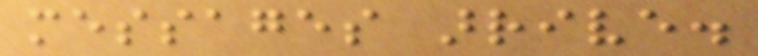messages arrive.
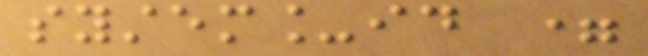system_id =
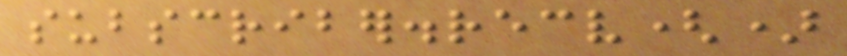subscriber.recv()
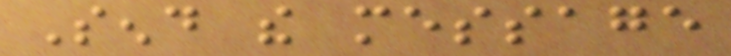Send the message
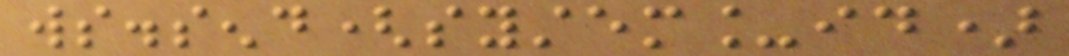ws.send(system_id)
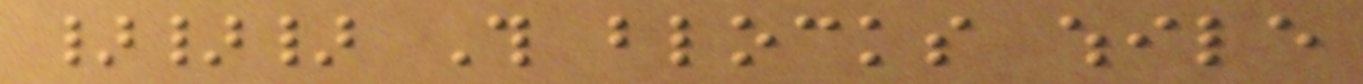}}} This blocks while
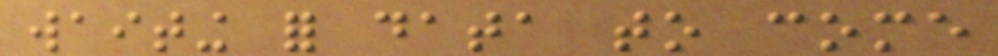waiting for data to come
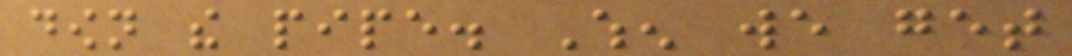down the pipe. When we get
